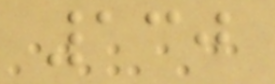130
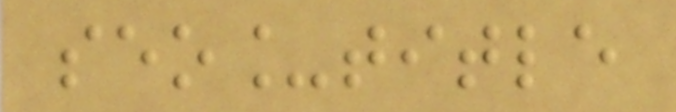seo_title
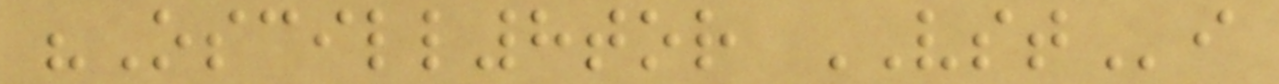"Oscill8tor VSTi
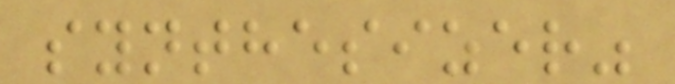synthesizer"
